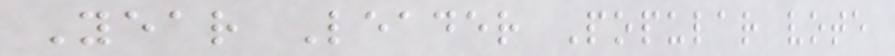Year Leader Popular vote
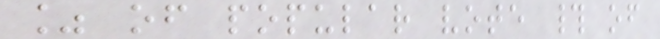% of popular vote # of
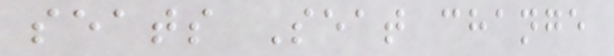seats Seat change
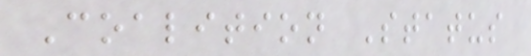Coalition Status
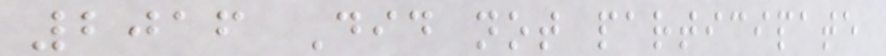2016 Did not participate
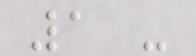1 -
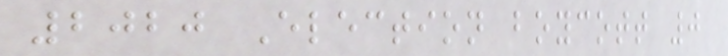2020 Election boycott 0
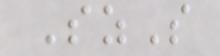SzS
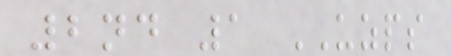2nd 1 UZPS
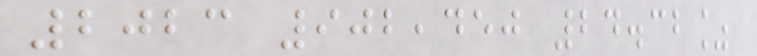2023 902,450 24.32%
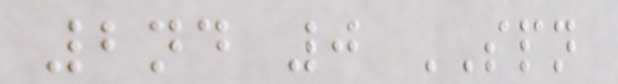2nd 0 SPN
